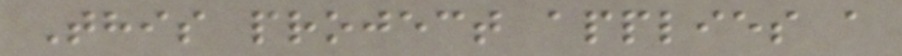This project applies a
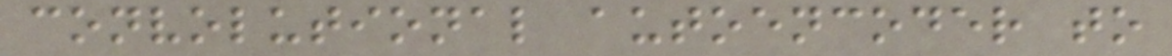convolutional autoencoder to
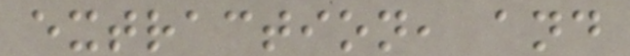extraction, and
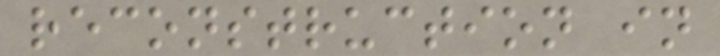reconstruction in
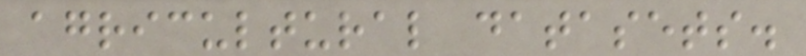agricultural datasets.
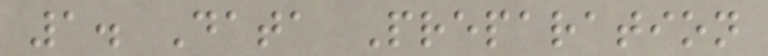1. Data Preparation
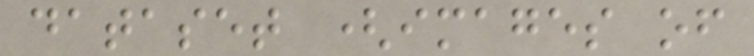dataset (images of
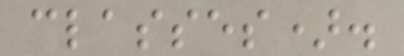classes).
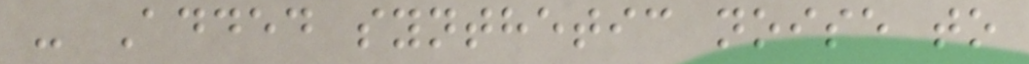- Added synthetic noise to
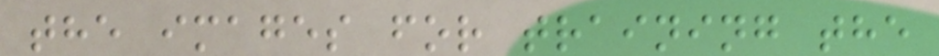the images for training the
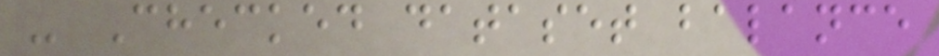- Checked dataset balance
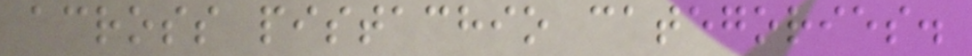across pistachio categories.
